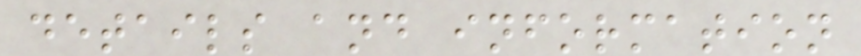details and information
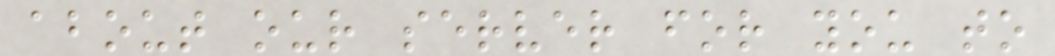about our server for you to
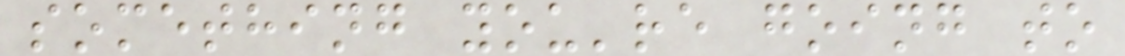something you're going to
